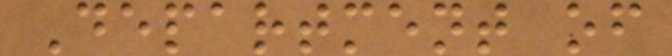Department of
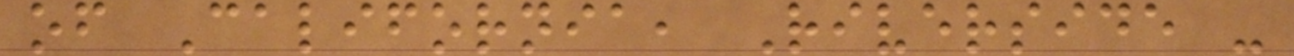of California, Riverside -
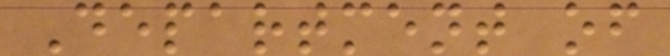Department of
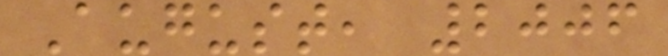August, 2006
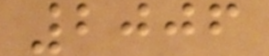2006
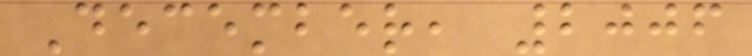December, 2006
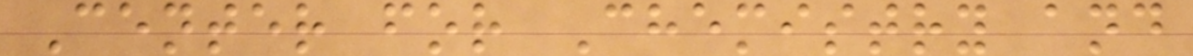Center for Chemistry and
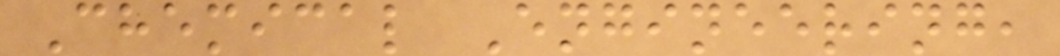Chemical Engineering,
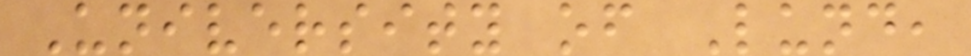University of Lund,
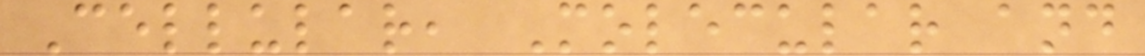Cellular, Molecular and
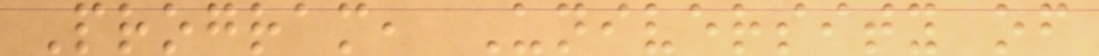Program, University of
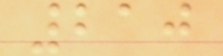210
